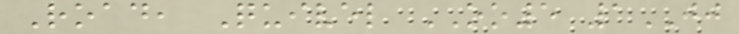Road, Quivel OO5 1JJ
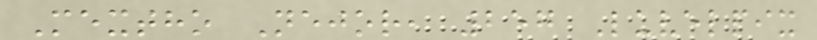Mextho Nejor, 257 Luvelpix
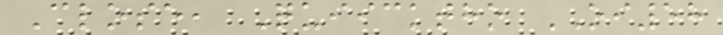Close, Quiicktho OI58
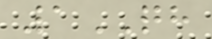1QH
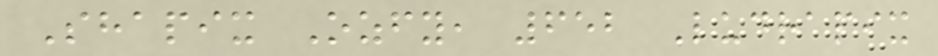Shapix Ozfy, 652 Ludrapix
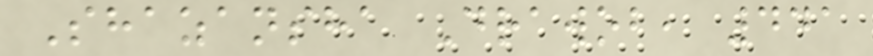Shazansha Drawob, 441
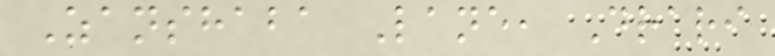Zanshaba Lane, Drari
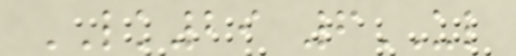LK29 6UL
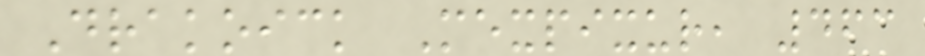Drakoick Mexpixur, 463
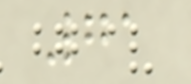71
